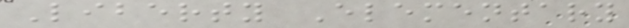Liberty Elementary
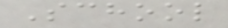School
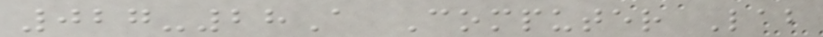027-28A Computer Lab
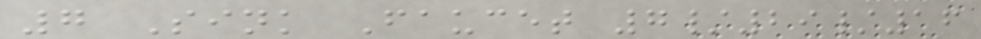7 Sink Faucet 7/29/16
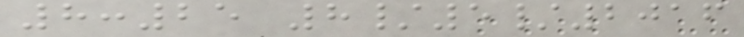8:25 8/5/2016
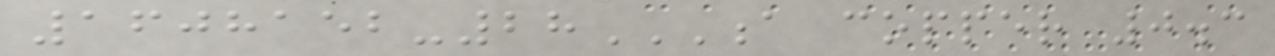1608152-28A COPPER 0.3
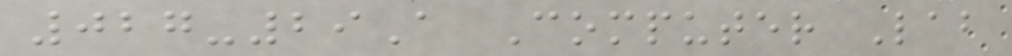027-29A Computer Lab
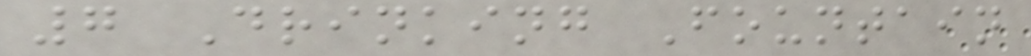7 Drinking Fountain
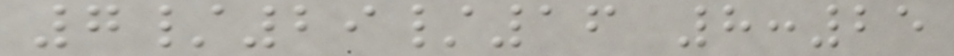7/29/16 8:25
